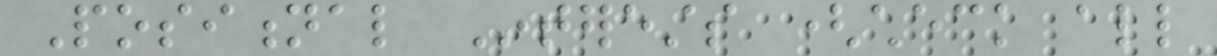Positional Interests (check all
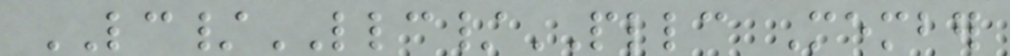LC/LLC/PLLC Member
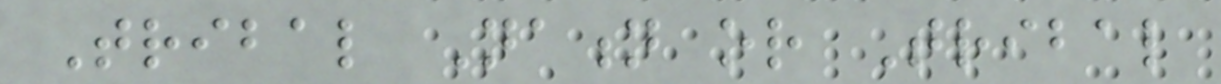Tribal Nation or Tribal
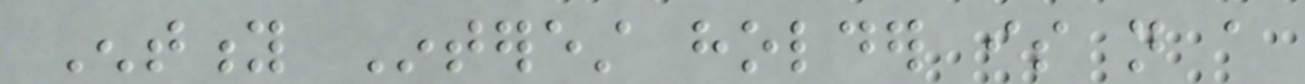Entity Interest holder is not a
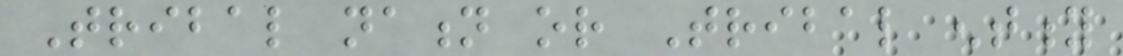Tribal nation or Tribal entity
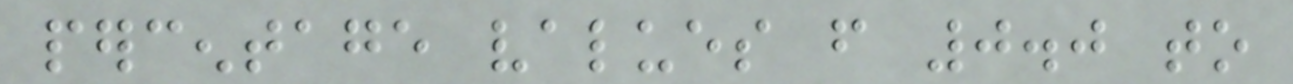percentage values from 0.0 to
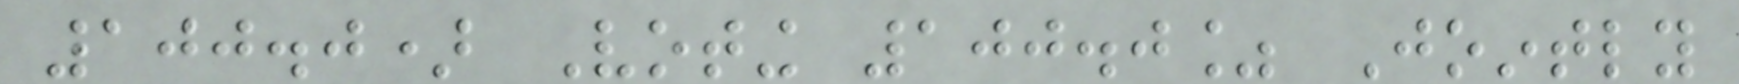100.0) Voting 100.0% Jointly
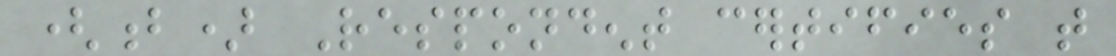(b) Respondent certifies that
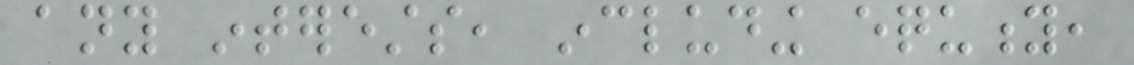any interests, including equity,
